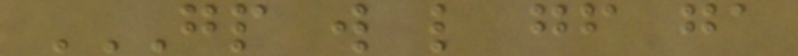GP W L GF GA
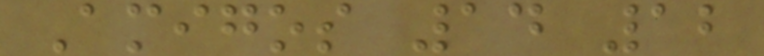Amigos 14 12
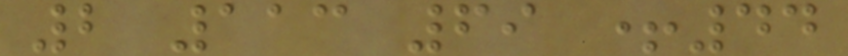2 113 69 +44
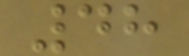48
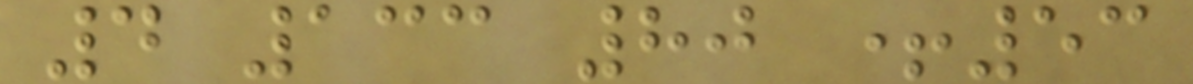4 133 80 +53
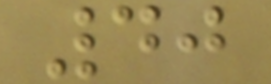40
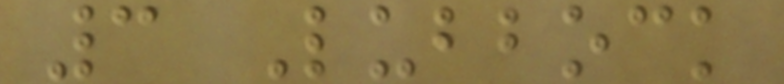3 Lubbock
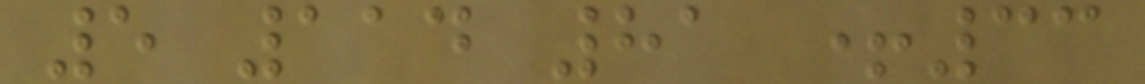5 114 81 +33
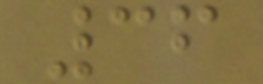36
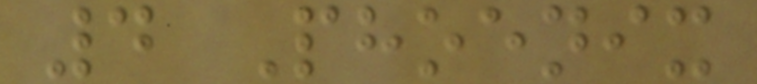4 Phoenix
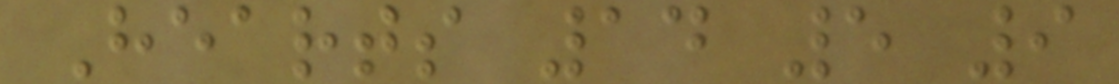Hearts 14 5 9
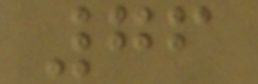76
